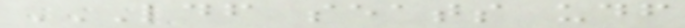LDF SEATS UDF
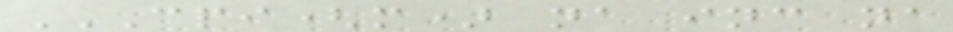CPI(M) NA INC NA
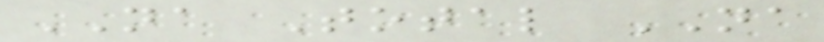NA Total NA
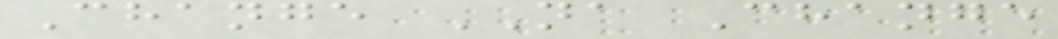Change NA Change
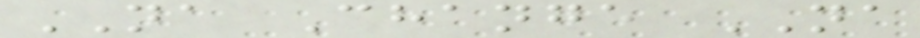NA Change NA
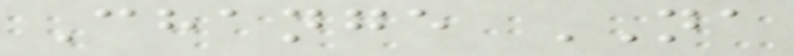Change NA
